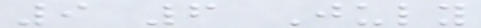9 6 July
